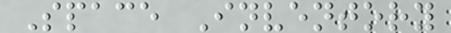Space Inventory
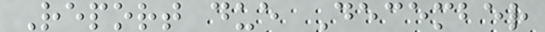Report due December
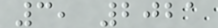3, 2021
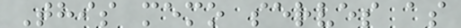This memo serves as
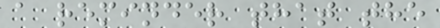a reminder that the
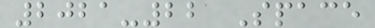2021-22 Space
